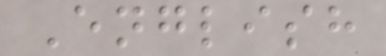English
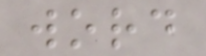word
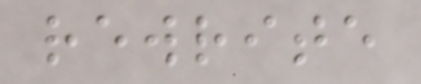rewrite
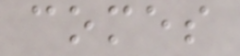comes
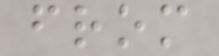from
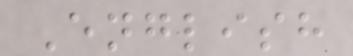English
